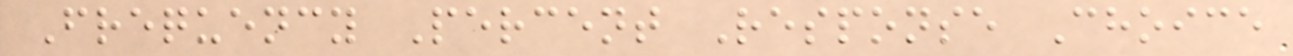Frequency Percent Response Choice
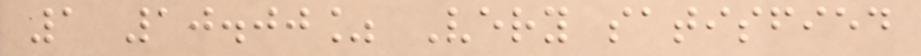1 10.00% Very satisfied
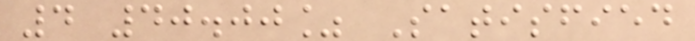4 40.00% Satisfied
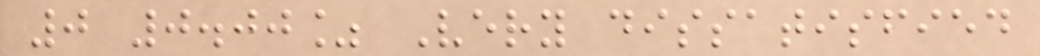0 0.00% Very dissatisfied
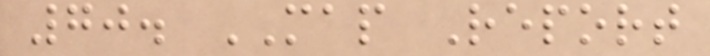70. MAP Report
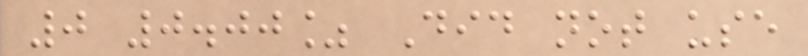0 0.00% Did not use
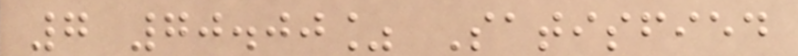7 70.00% Satisfied
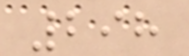298
